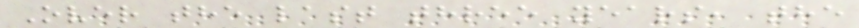Over the last three years, the
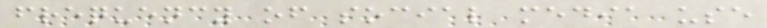frequency of social media use
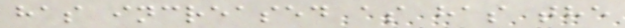has increased as has the
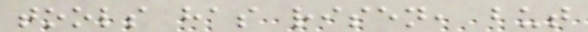tools has risen, but
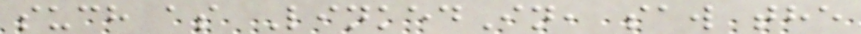such as LinkedIn, saw the
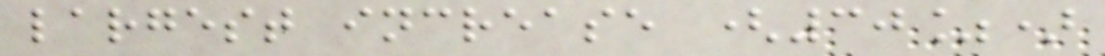largest increase (30%)
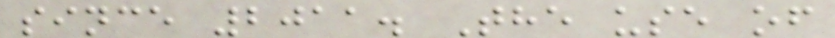since 2011. The use of
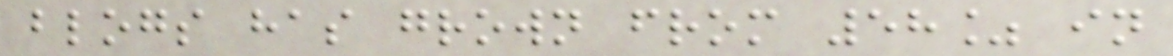blogs has grown from 58% in
